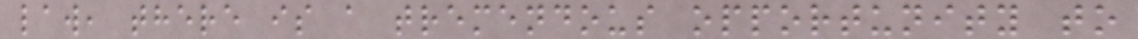law, there is a tremendous opportunity to
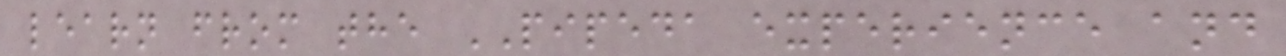learn from the PIPEDA experience and
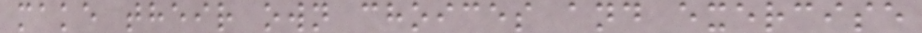make their own choices and exercise
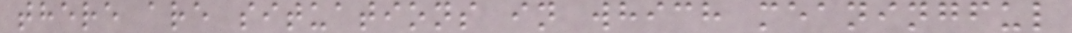there are situations in which meaningful
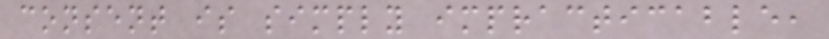consent is simply impracticable,
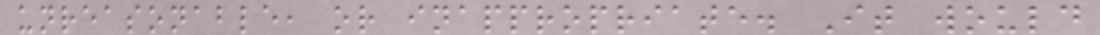unreasonable, or inappropriate. It would
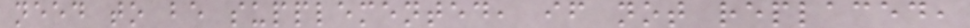need to be supplemented, if not replaced,
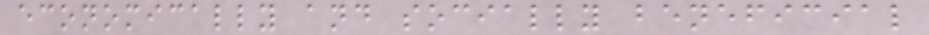economically and socially beneficial
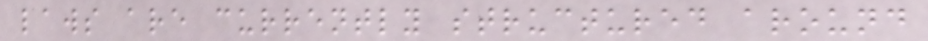laws are currently structured around
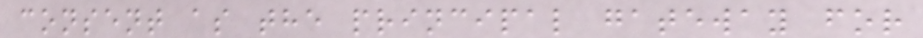consent as the principal gateway for
